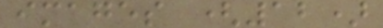images (12)
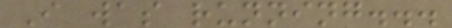I was running...
